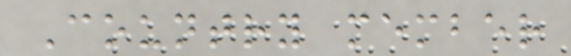Country member
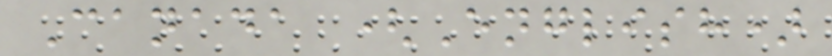Canada (English)
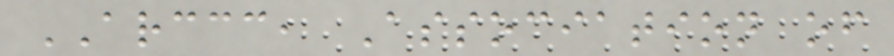ARCCC, Association of
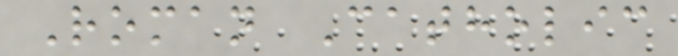Roman Catholic
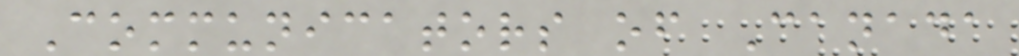Communicators of Canada
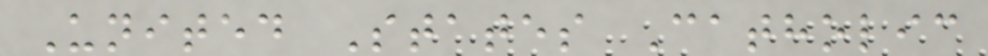United States Catholic
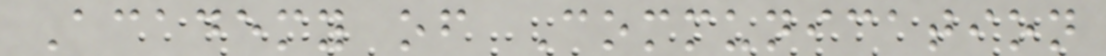Academy of Communication
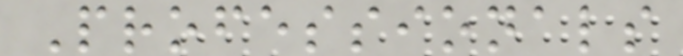Professionals
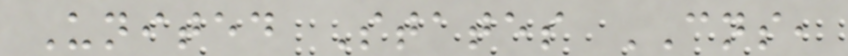United States CNS,
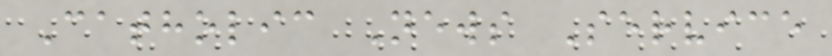Catholic News Service
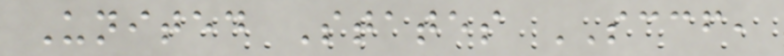United States SCCF,
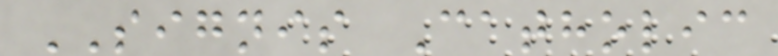SIGNIS Catholic
